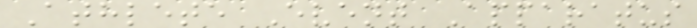Athlete Event Apparatus
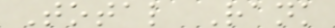Total Rank
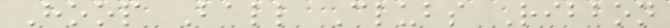Hoop Ball Clubs Ribbon
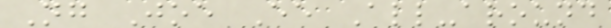Ng Joe Ee All-around
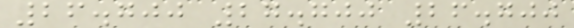26.700 27.700 26.700
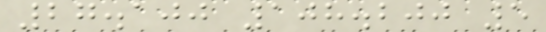27.100 108.200 5
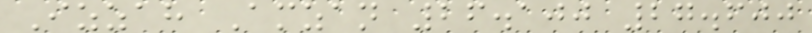Izzah Amzan 26.100 27.600
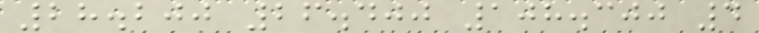28.200 26.400 108.300 4
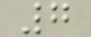7
